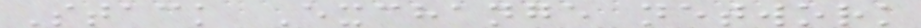Stack Exchange network
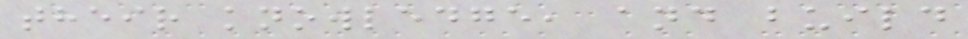their knowledge, and build
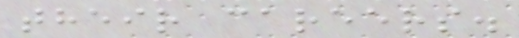their careers.
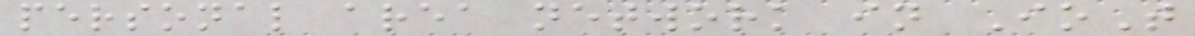personal area network in IoT
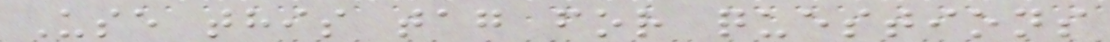Use this tag for questions
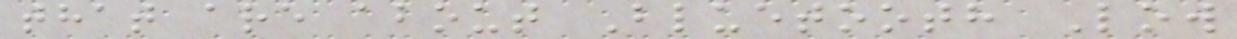that are about Bluetooth Low
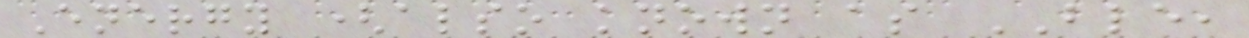Energy (also known as BLE,
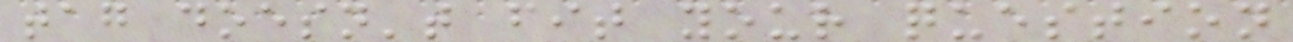tag doesn't fit your question
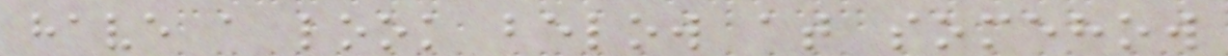have a look below at somehow
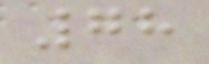78
